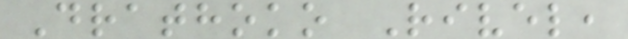Drathoko Rivel,
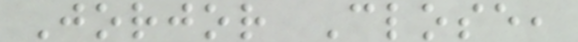Jorjor Close,
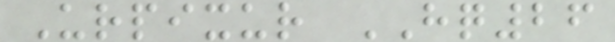Urpixur HQ26
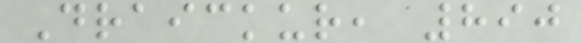Draickur, 890
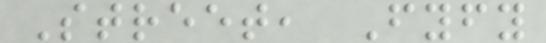Street, Fyfy
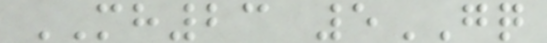MH23 5GQ
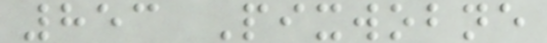853 Pixwobne
